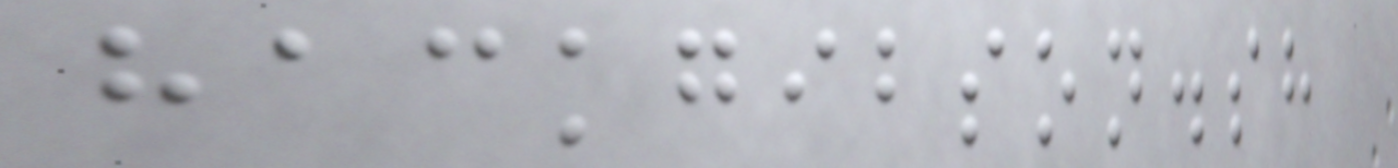hackgibson.sh
